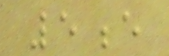5e
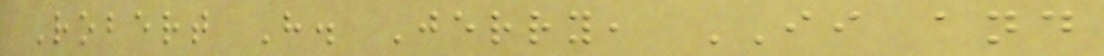Robert H. Jerry, II and
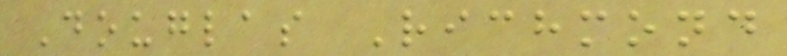Douglas Richmond
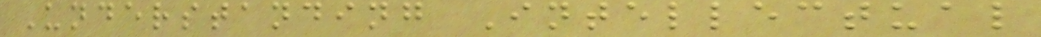Understanding Intellectual
